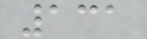131
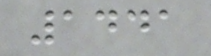1441
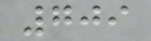709
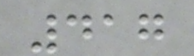417
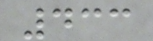433
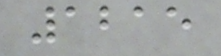1215
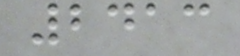2413
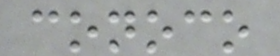conoco
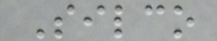Silco
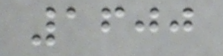1600
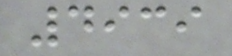4939
